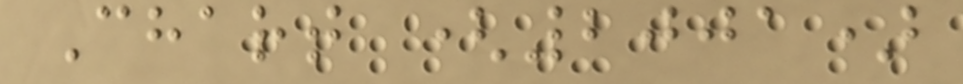Chart (2001)
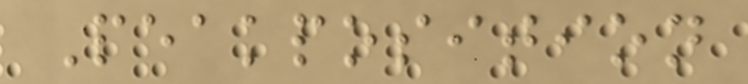Peakposition
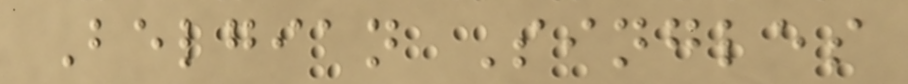Belgian Singles
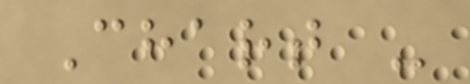Chart -
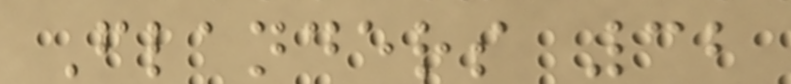Flanders 32
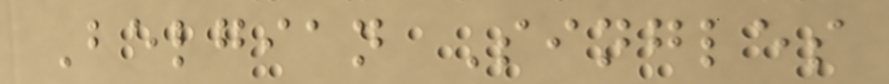Belgian Singles
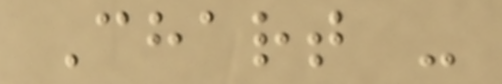Chart -
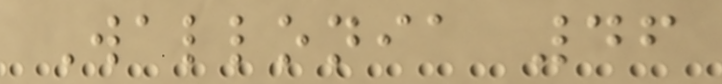Wallonia 46
